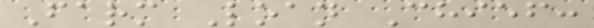Farm Loan Chief:
